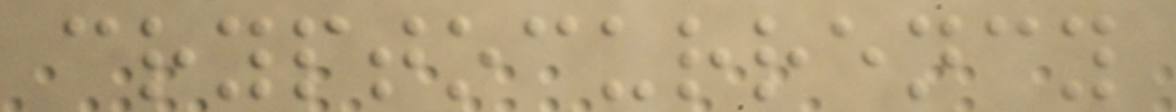cryptocurrency
